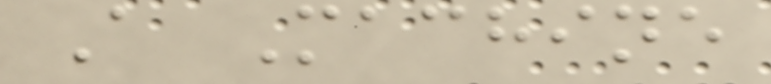A Machine
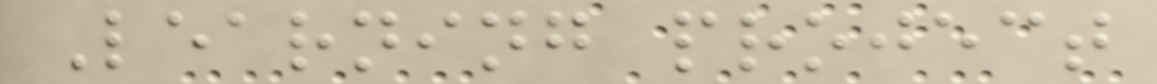Learning project
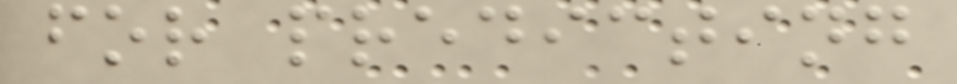for predicting
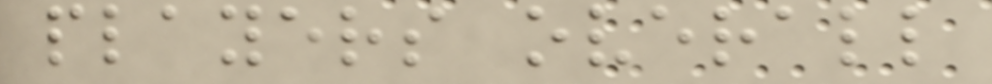players overall
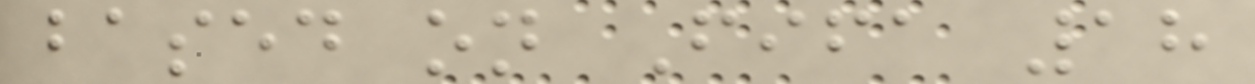based on Fifa 18
